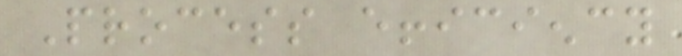Process efficiency
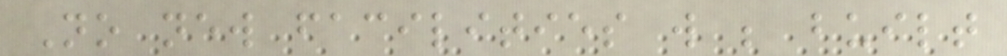No new facilities will be built
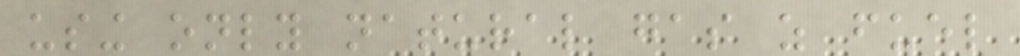using only natural gas as fuel
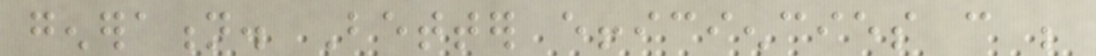generation. Better efficiencies can be
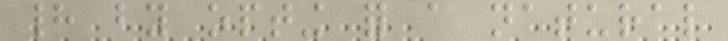had by opting for a natural
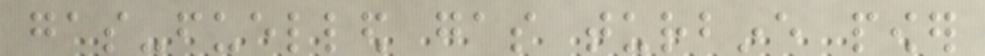gas-fuelled gas turbine power
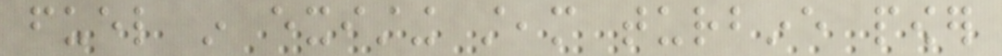fuel in existing steam turbine power
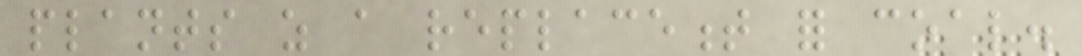plants as a replacement for coal.
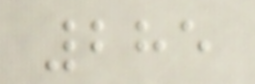285
